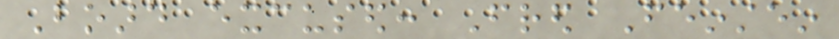Board excused: Fred Feinstein
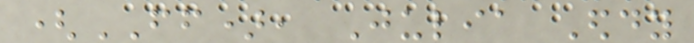(FF), Julia Eddy
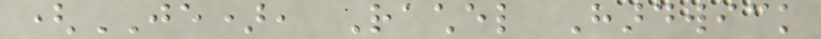(JE), Rachel Hardwick
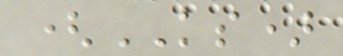(KS)
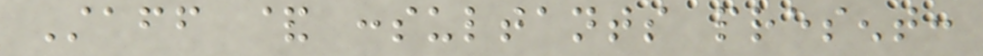Staff & consultants present:
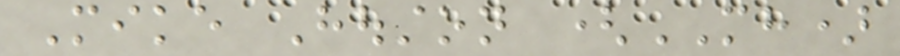Mike Houston (MH)
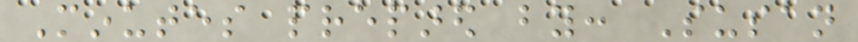Minutes prepared by: Susan
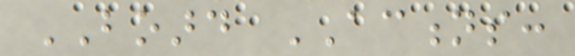BOARD ACTIONS:
